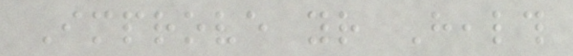Improve your Health
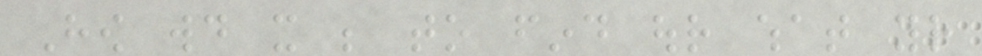How would it be to find our what your
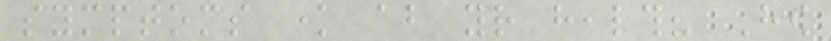symptoms know about your health? How
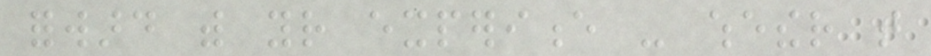forward with your experience - whether that
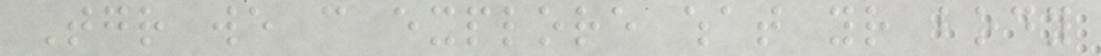Together we can explore what your body
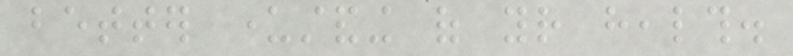better understanding of your health.
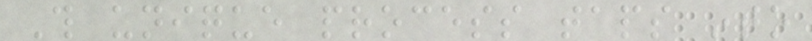This unique process taps into
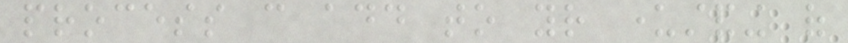process can add to your understanding of
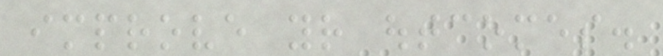improve your outcomes.
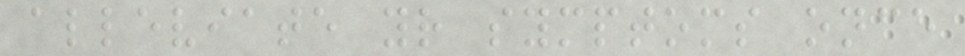alleviate your symptoms once
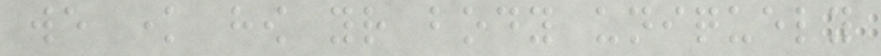we know how your body uniquely
